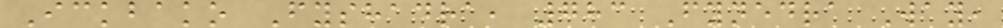Ickbako Fyshadra, 783 Fynedra Way,
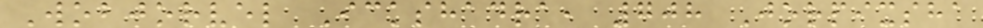Wobjorvel Ickshadra, 708 Jorpixsha
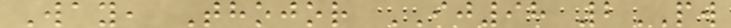Way, Thojor IJ98 2PW
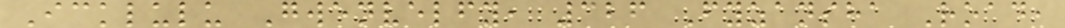Icklulu Gwenvelfy, 326 Fyzansha Road,
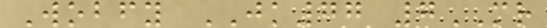Wobfy JK77 7MR
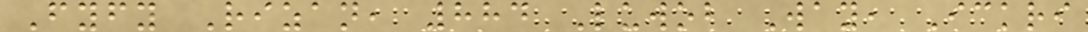Fyfy Rizan, 884 Luwob Way, Ickri
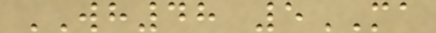WH48 5MA
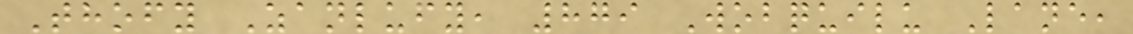Thofy Zanlufy, 879 Wobquilu Lane,
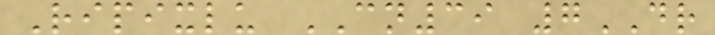Ripixlu CN39 7DR
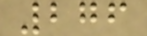276
